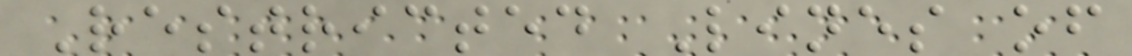Restricted Lines of
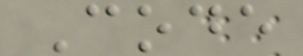Code
